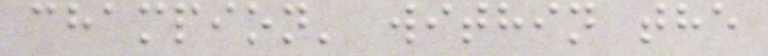champion' within the
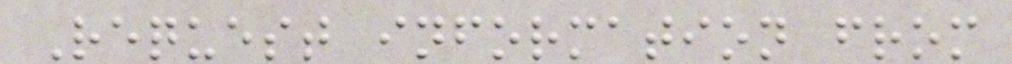Request information from
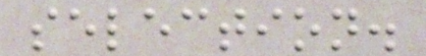selection.
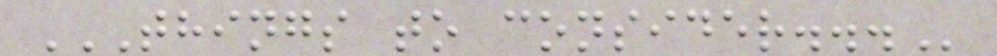THINGS TO CONSIDER...
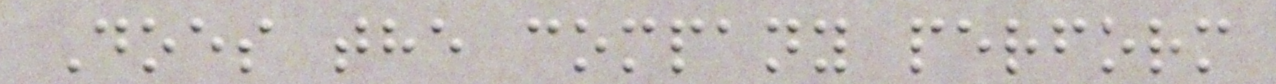Does the company perform
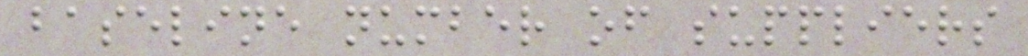baseline number of suppliers
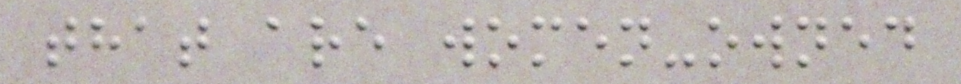that are women-owned
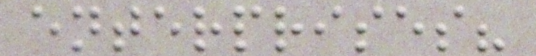enterprises?
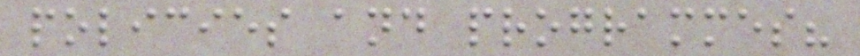policies and programmes?
